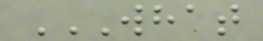WHAT
